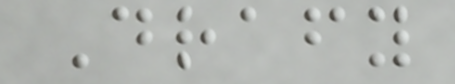Drafy
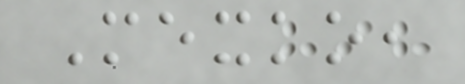Mexko,
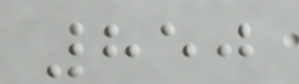850
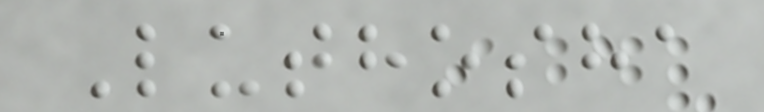Luthosha
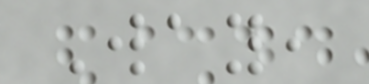Way,
